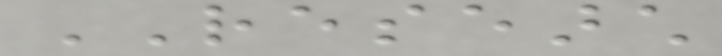RESEARCH
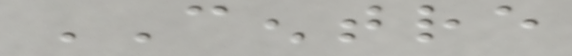CENTRE
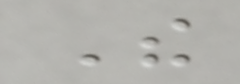The
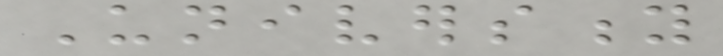University
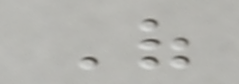Of
